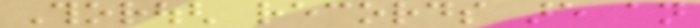Thorough records are an
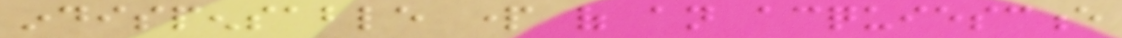indispensable part of an acquiescence
